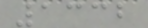1332
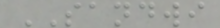SANDWI
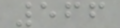566
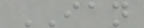IAN
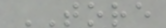TORE
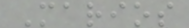Marios
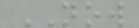NOW
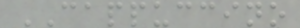CAPPUCCINO
